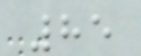85
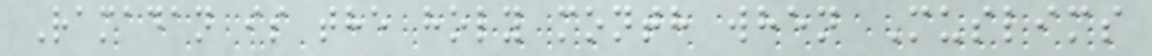Ramadan is the holy month when Muslims
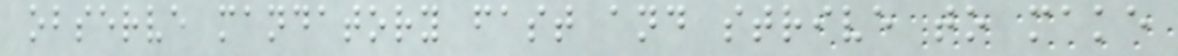observe mandatory fast and strive to make
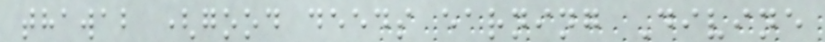thawab (good deeds earning Divine
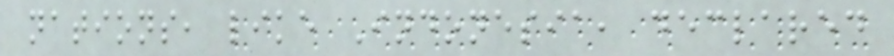nations, like Indonesia, declared
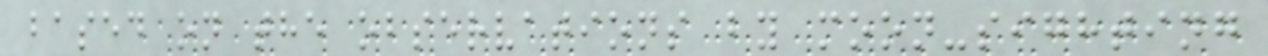based on the observations by moon-sighting
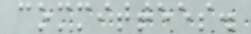committees.
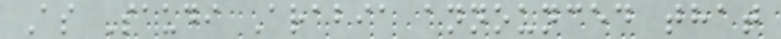As Saudi Arabia announced that
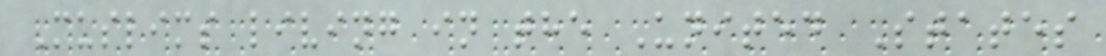Muslims living in the United States
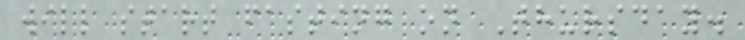will start fasting on Thursday.
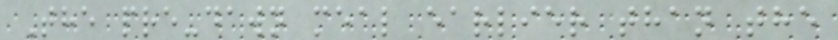The pre-dawn meal earlier than the
